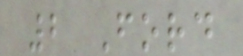2 Ford
